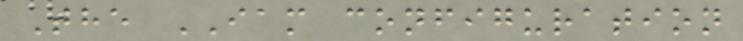The IAM configuration
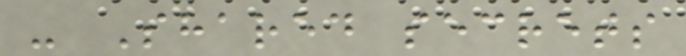- Shared secrets
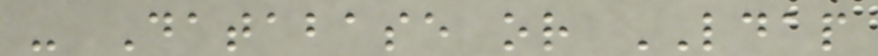- Database or LDAP
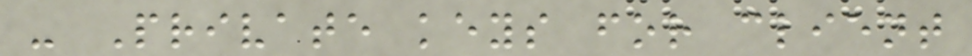- Private keys for client
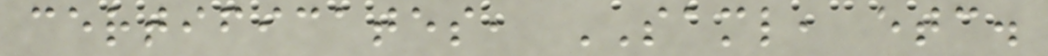certificates, SAML, etc.
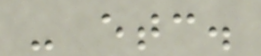- etc.
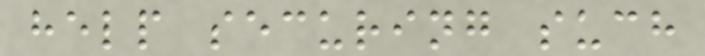help securing such
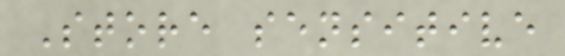Store sensitive
